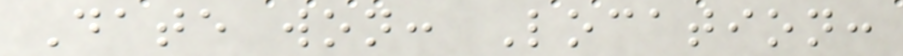Date won: Location:
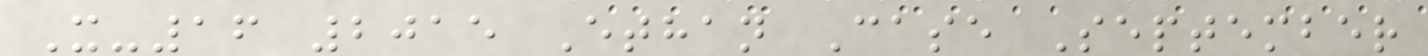X-16 2015 Ethan Case September
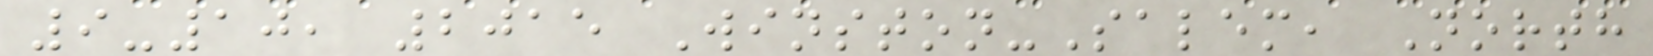9-10, 2015 Winston-Salem, North
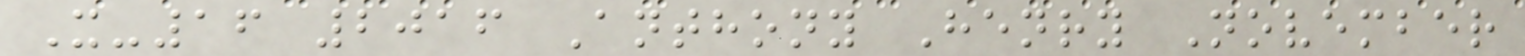X-16 2016 Anthony Henry November
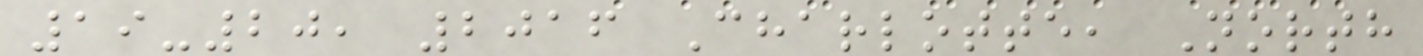19-20, 2016 Charlotte, North
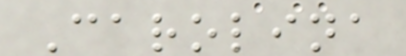Carolina
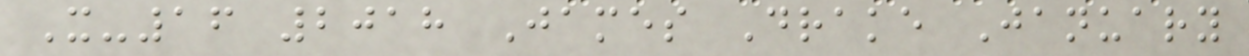X-16 2018 James Drake January
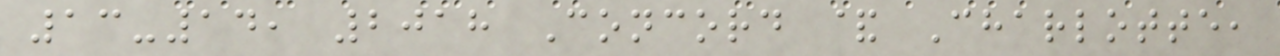13-14, 2018 Concord & Charlotte,
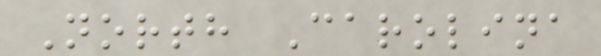North Carolina
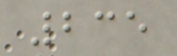235
